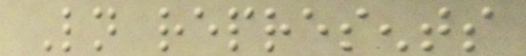Ln represents
